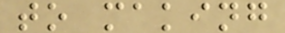to making
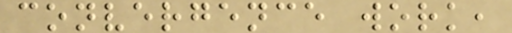convergence work,
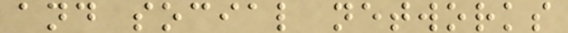and social networks
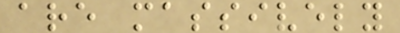are massively
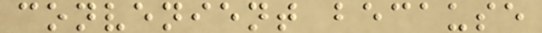convenient because
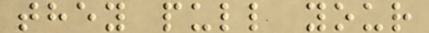they pull your
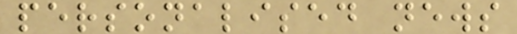personalised news
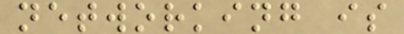networking is
